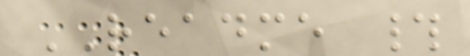README #
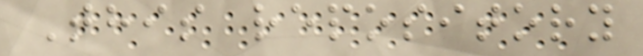This repository
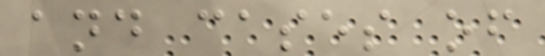and cases of
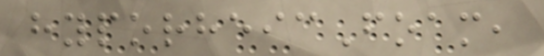hyporheicFoam,
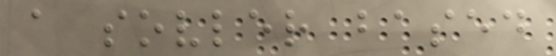a sovler based
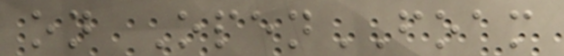on OpenFOAM
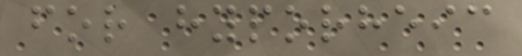for hyporheic
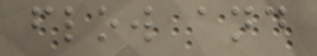flow and
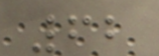62
